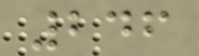246
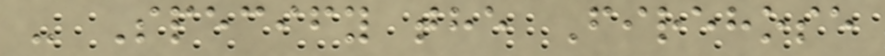- Specify the Firehose
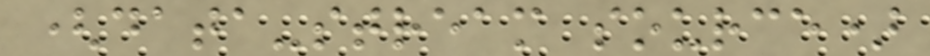(data-stream source)
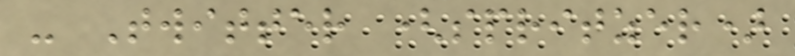- Twitter (spritzer)
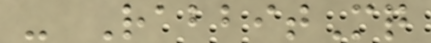- RabbitMq
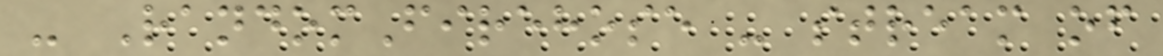- RandomFirehose - stream of
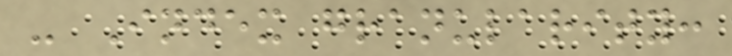- Index granularity:
